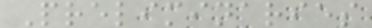Preliminaries
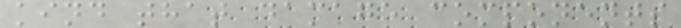kind that damage components
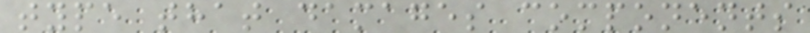type that damages components
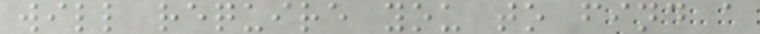will require you to find a
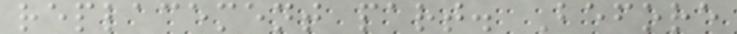replacement part. Before
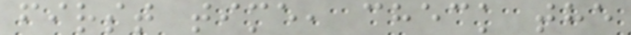first time, check the
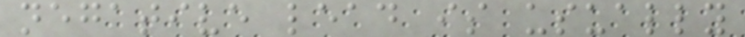negative lead is usually
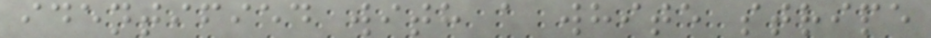identified with a white stripe
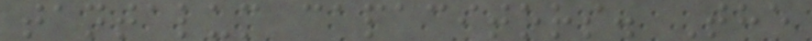tantalum capacitors. The
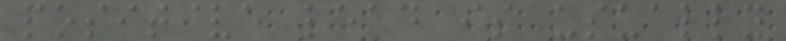positive lead is usually
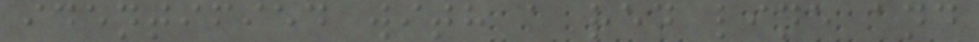identified with a red line and
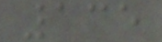135
